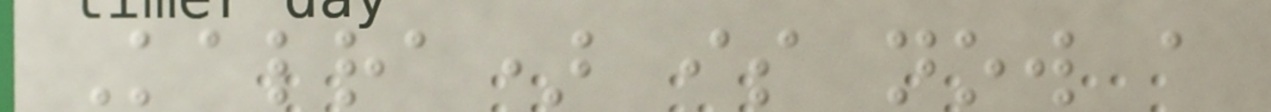Kalra) is now a
